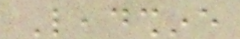Leadshine
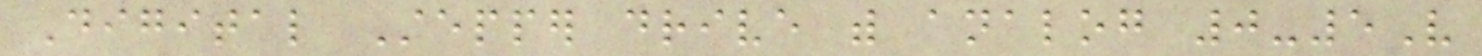Digital Stepper drive with analog 0-5V
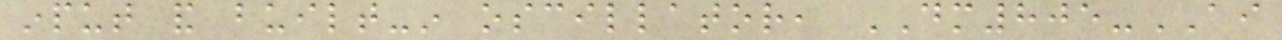input and built-in oscillator, DM805-AI
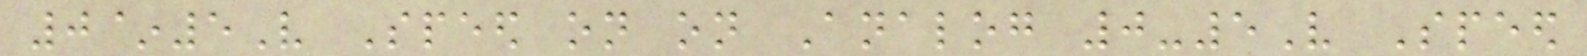0~5V Speed on on Analog 0-5V Speed
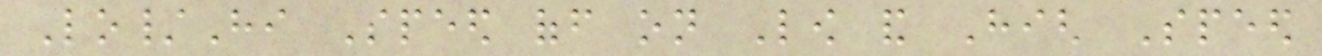Lo/Hi Speed off on Low and High Speed
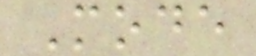Mode
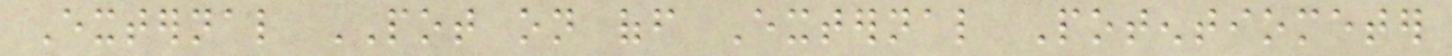External POT on off External Potentiometer
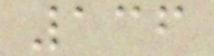136
